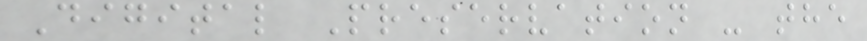Digital Preservation - the
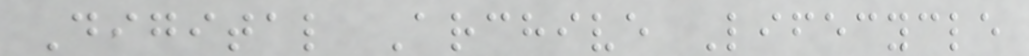Digital Archive Lifecycle
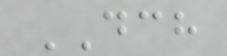DCH
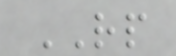RP
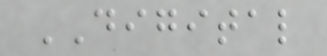DIGITAL
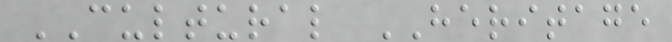CULTURAL HERITAGE
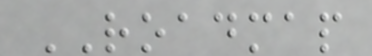ROADMAP
